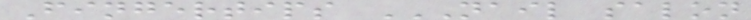Fingertips NAIL SALON
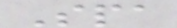Spa
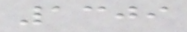1309
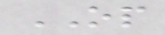OP
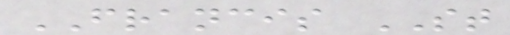FRANCIS ST
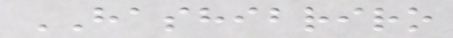HASHIBRIRO
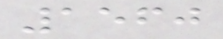1560
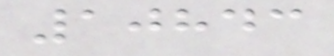10843
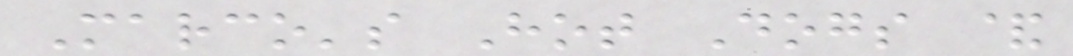Marco's Hot Dogs &
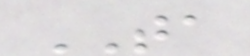TA
